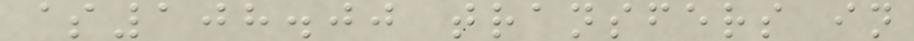$108.00 transfers in
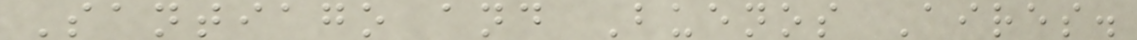Santiago and Buenos Aires.
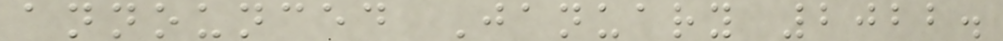announced January 2022.
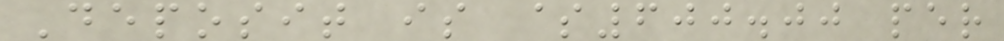Deposit is $600.00 per
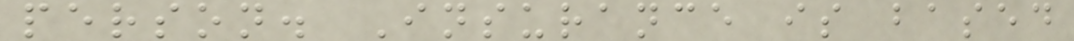person. Insurance is based
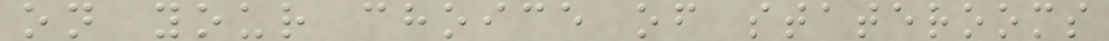on your choice of staterooms
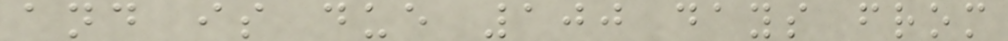and is due 100 days from
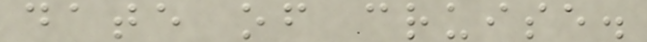date of cruise.
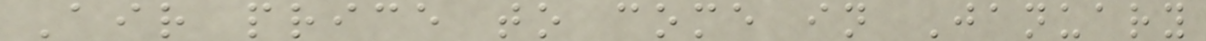Air price to come in January
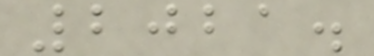2021.
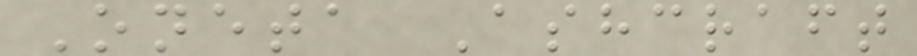Oneta Ashcraft
